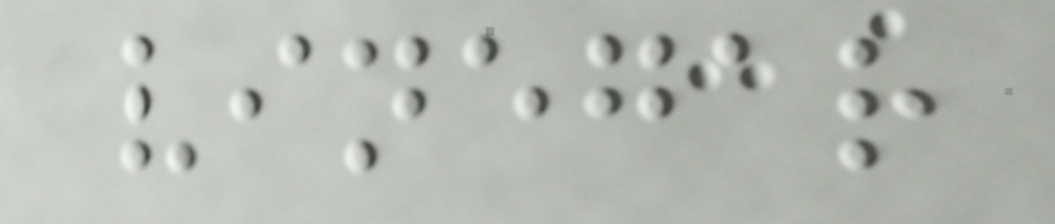vinegar
